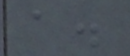a.
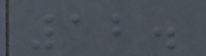12.
